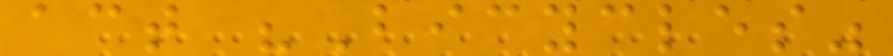act "Bicycles"
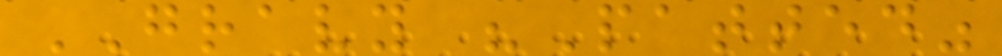GRAVY "Patted"
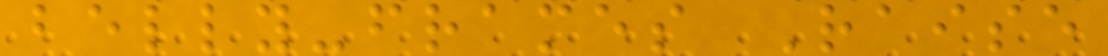belly-frames Raise
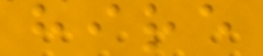hire
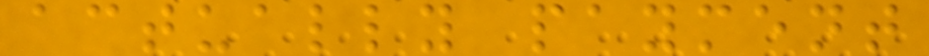actually payment
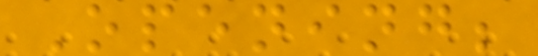Opening;
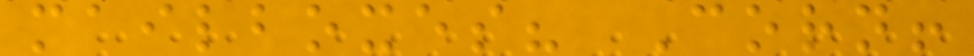mailboxes? Corn!
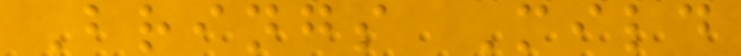Brings Mild
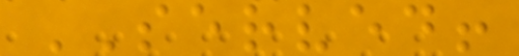SERVED!
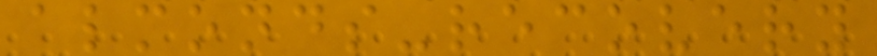almonds-recovery
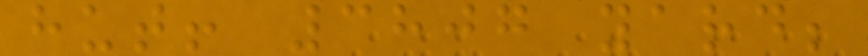hut! 3807 yard;
